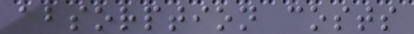absorption costs
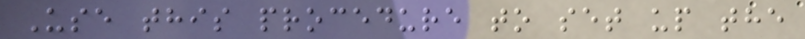Use this procedure to set up the
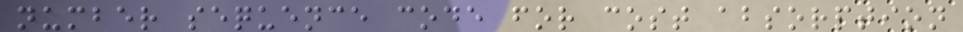number sequence code for cost absorption
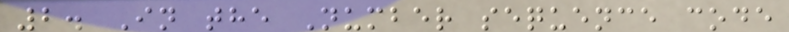2. In the Number sequence code
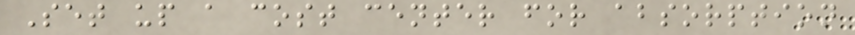Set up a cost center for absorption
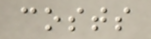costs
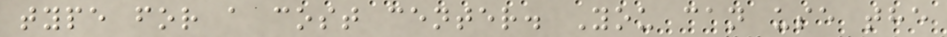type for a cost center. You can use the
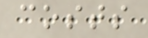costs
